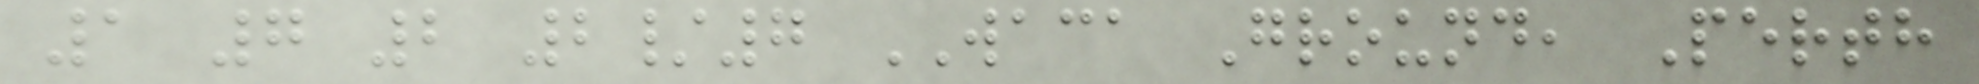1 7 2 2/7 WACA Ground, Perth
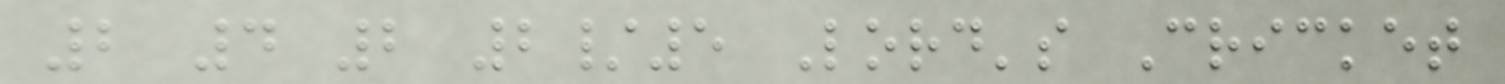2 4 2 2/5 Lord's Cricket
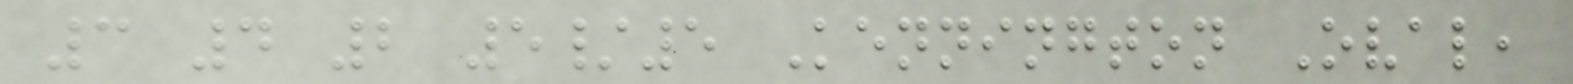3 4 2 5/5 Kennington Oval,
